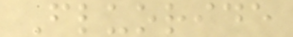Fluoride
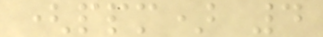(ppm) 4
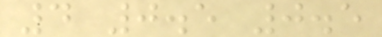4 0.5 0.5
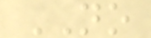NO
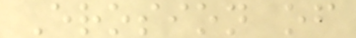Erosion of
